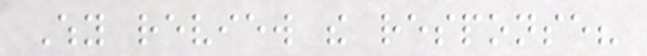Why review the response?
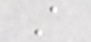A
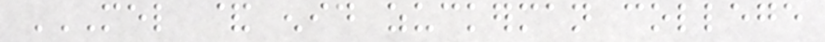MEL & ENID ZUCKERMAN COLLEGE
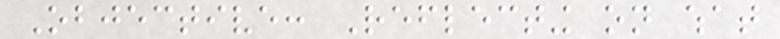Objective: Reflecting on what
